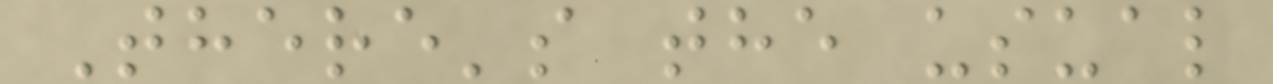There's the usual
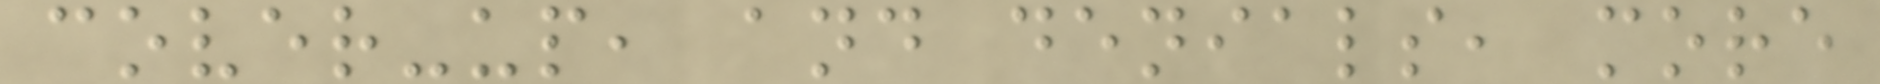cover-up, and denials, more
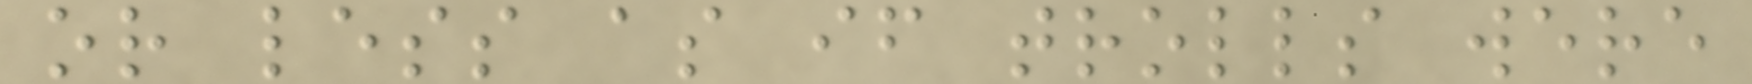or less as if trolls were
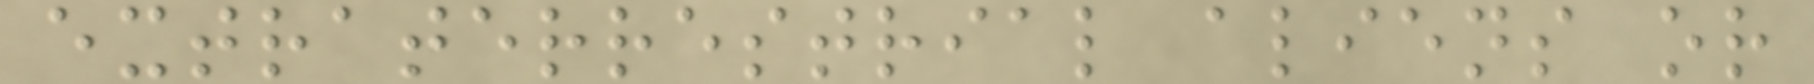extraterrestrial aliens or
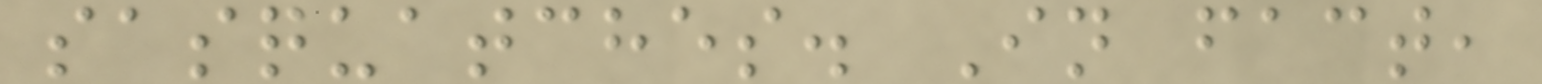sasquatches. In fact,
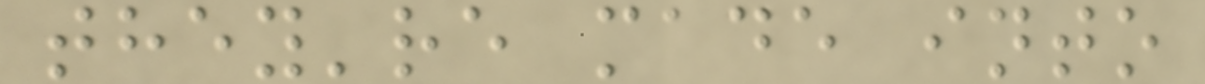they're made into
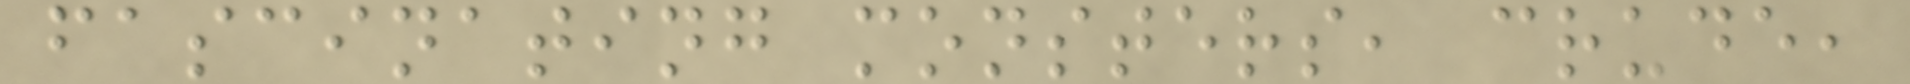fascinating monsters, crude,
